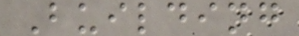Building
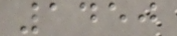1450
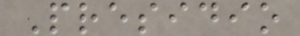Presidio
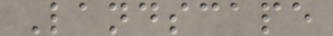Landscape
